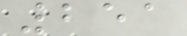251
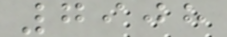7908
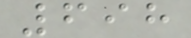698
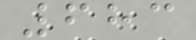683
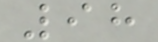98
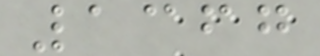1367
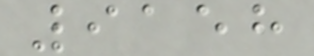9158
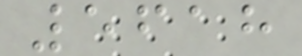5618
